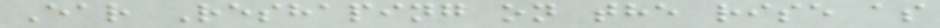Ear Reshaping on the rise as
